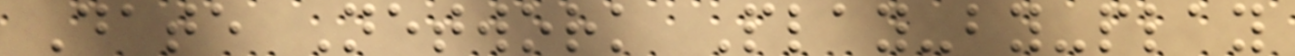Date Network Play-by-play
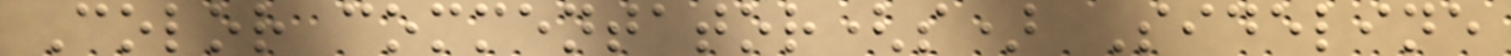Color commentator(s) Sideline
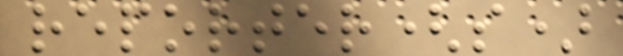reporter(s)
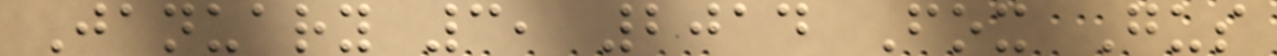January 3, 2014 Fox Gus
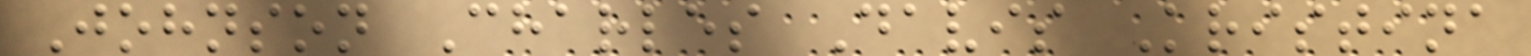Johnson Charles Davis Kristina
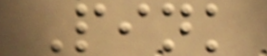Pink
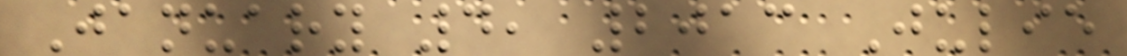January 4, 2013 Julie
